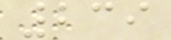239
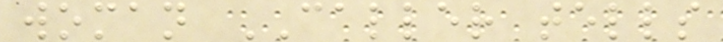woman CALLER tells
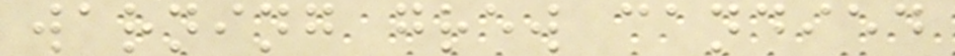warning grew candied
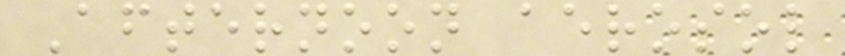Afternoon aerosol
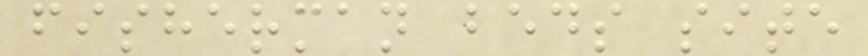fisherman beds site
